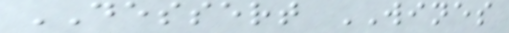DESSERT WINES
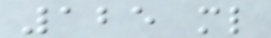125 ml
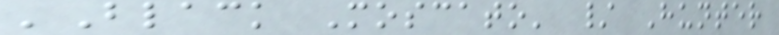'Black Moscato' / Hunter
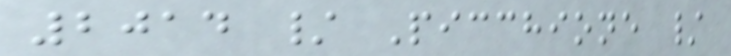2014 / Picchione /
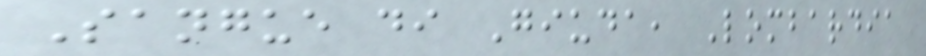Sangue di Giuda, Lombardia
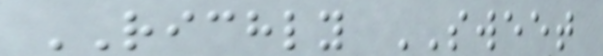RICHLY SWEET
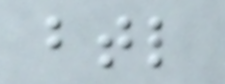btl
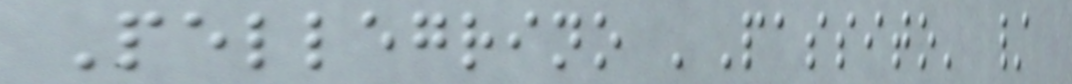Pellegrino 'Passito' /
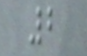2
